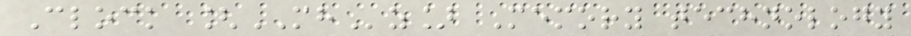Clock [MHz] Memory technology
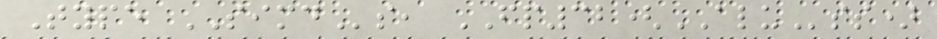Type SIMDs, FP32(ALUss)
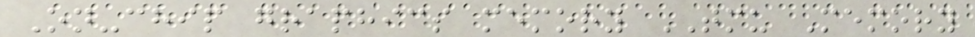On-chip graphics memory TMU Memory
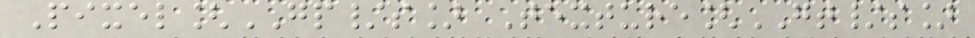Pixel[GP/s] Texture[GT/s]
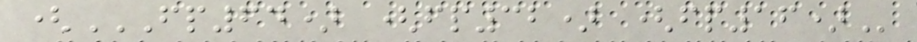(FP64) (FP32) (FP16)
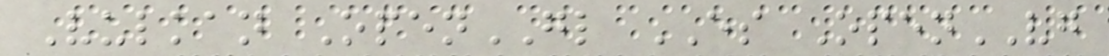Vulkan OpenGL ES OpenVG
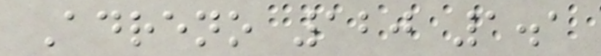Adreno 120 1.1
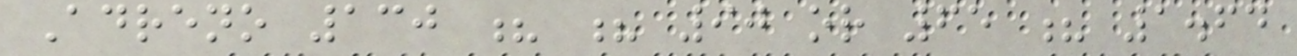Adreno 130 ? ? 90 or 65 ? 1.64
